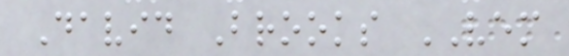David Brooks VEM
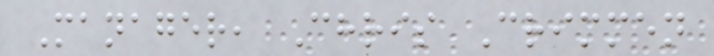Manager, Chris Crimmen
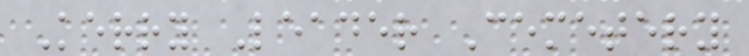Kerry Leader Cemetery
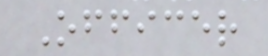Officer
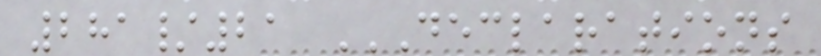281/21 DECLARATIONS
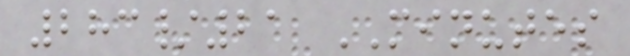283/21 MINUTES
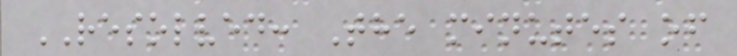RESOLVED: The minutes of
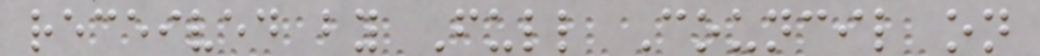received by Full Council on
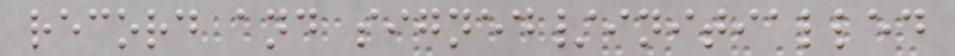record and signed/initialled
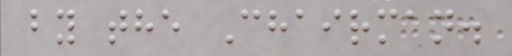by the Chairman.
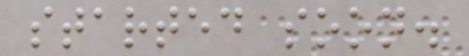started soon.
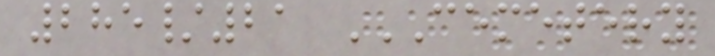285/21 CEMETERY
